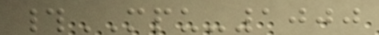#MPU-1000
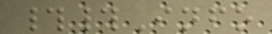##Info
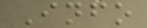Info
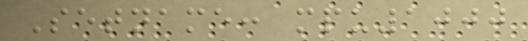Setname: mpu1000
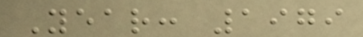Year: 1979
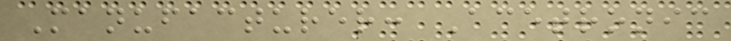Manufacturer: Acetronic
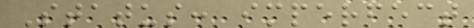Status: imperfect
